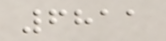6811
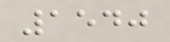1540
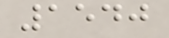1540
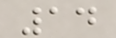14
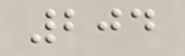204
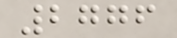2776
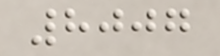8007
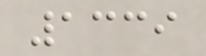1339
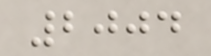2004
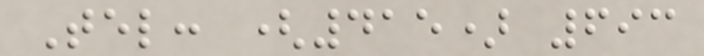Tel: (415) 693
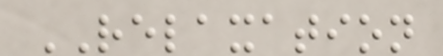RELAXATION
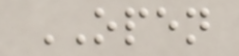OPEN
